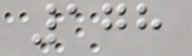178
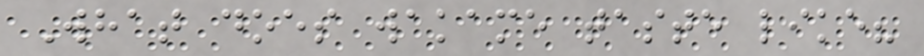What does wakame taste like?
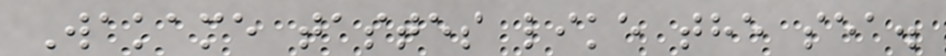Wakame tastes like the sea.
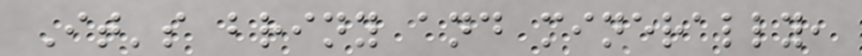It's briny and minerally,
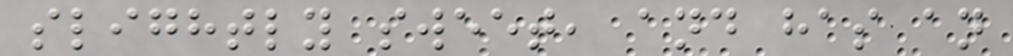slightly sweet, and has an
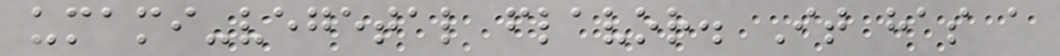umami-vegetal flavor. It has a
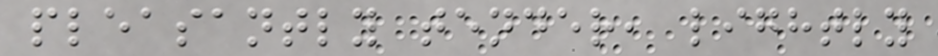pleasantly tender, lightly
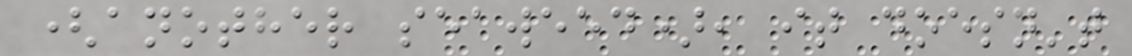(another seaweed), it doesn't
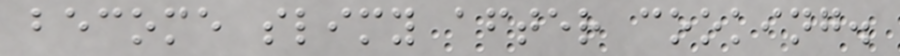become slimy after cooking.
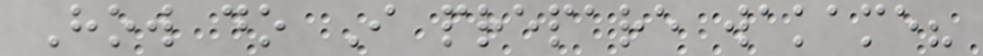How do I prepare wakame?
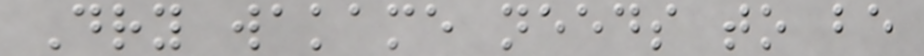Dry wakame needs to be
